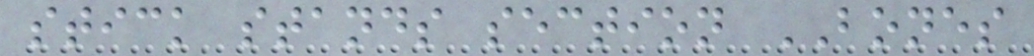stick stands section BONES
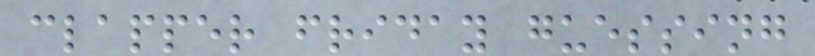clapper friday guessing
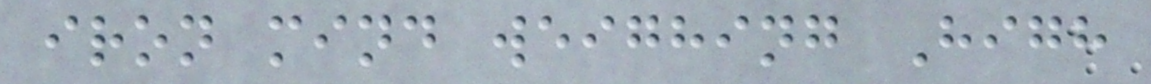iron mind weighing High
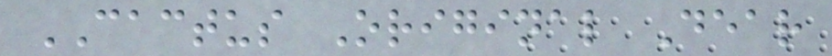CACTUS Original Dear
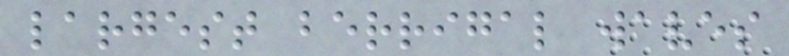largest berrigal waves
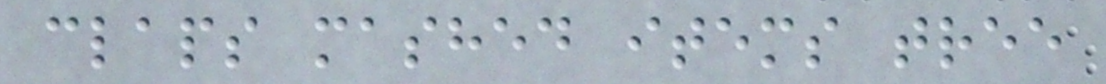claps mashed items tree
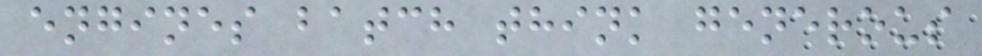engines batch think generous
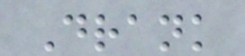Drank
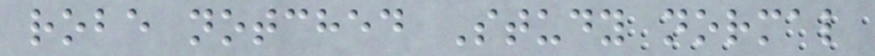robe notched Study normal
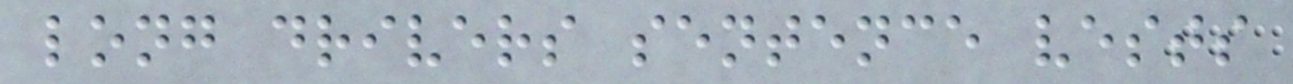long drivers sentence vests
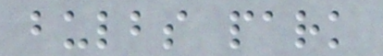bulbs park
